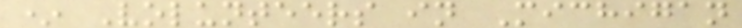* Volunteers in Michigan
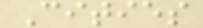Cities
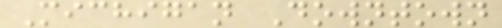Michigan Downtown
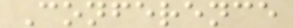Conference
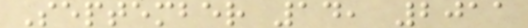September 14, 2011
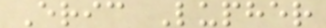Eric Lupher
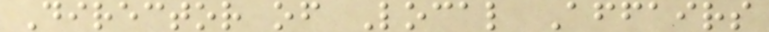Director of Local Affairs
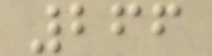266
